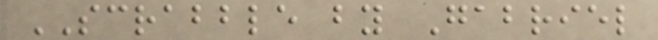SCRABBLE by Gabriel
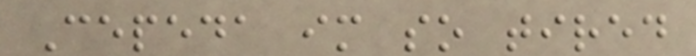Cepeda im so tired
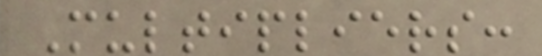Multipliers:
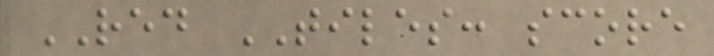RED TILES: score
